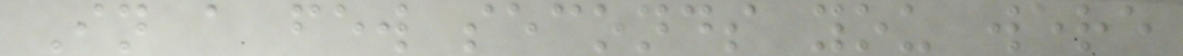In a few seconds you were
